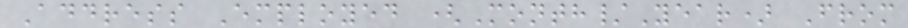Address Employed (Month/Year) From
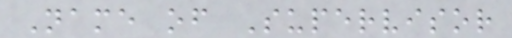Name of Supervisor
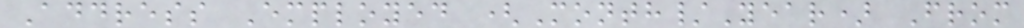Address Employed (Month/Year) From
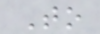To
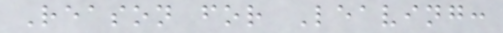Reason for Leaving:
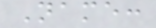Name:
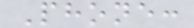Phone:
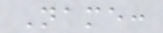Name:
